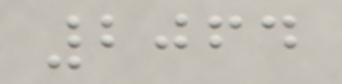2064
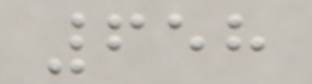658
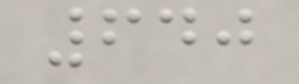640
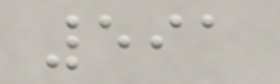591
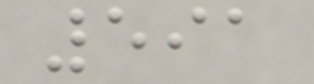591
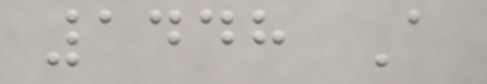1448 A
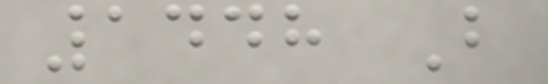1448 B
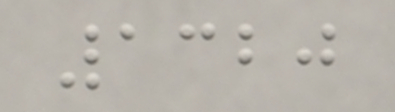1320
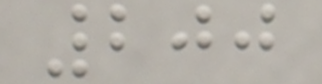200
